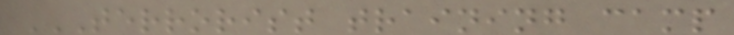TERRORIST TRAINING CAMP
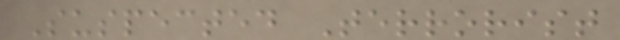Suspected Terrorist
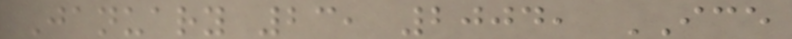January 23, 2004, ICE
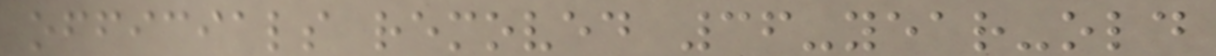officials removed 36-year-old
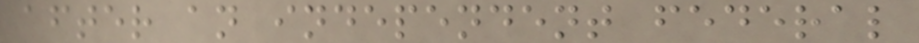after an independent federal
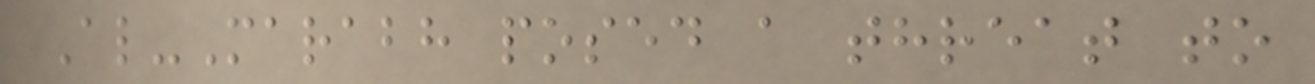Al-Marabh posed a threat to
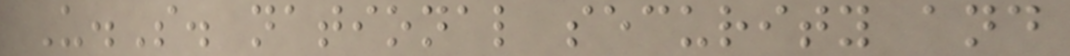U.S. national security and
